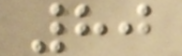80
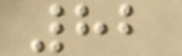82
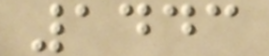1443
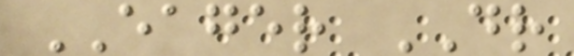EAGER DR
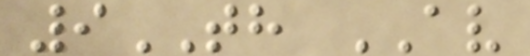9TH AV
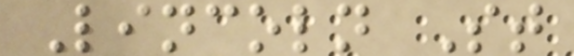Lincoln St
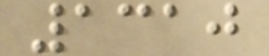1310
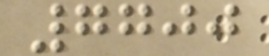7700
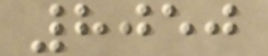8050
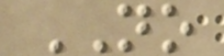NO
